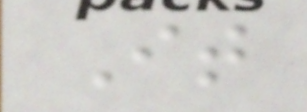It
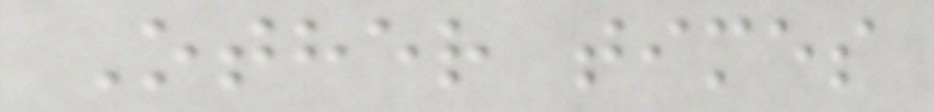Other times
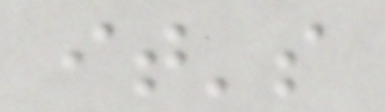it's
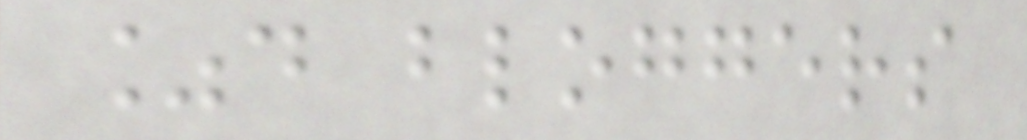%d bloggers
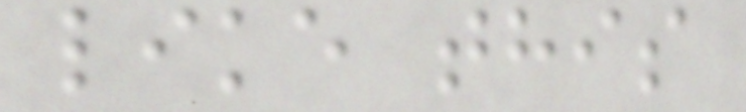like this
